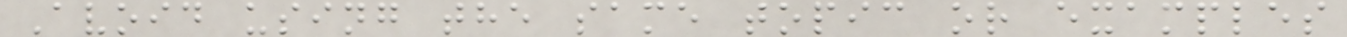Avoid using the same topic or examples
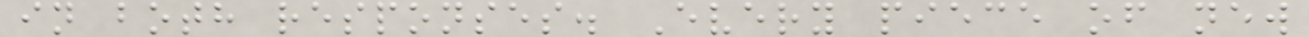in both responses. Every piece of new
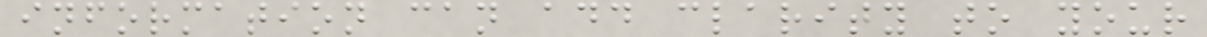information can add clarity to your
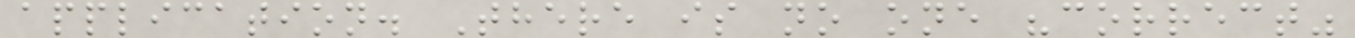application. There is no one "correct"
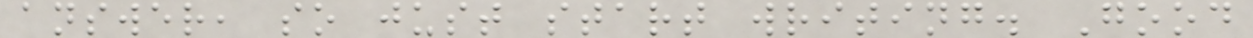answer, so just start writing. Good
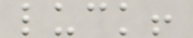luck!
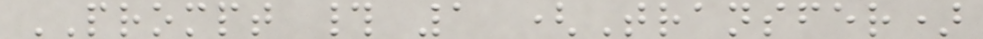PROMPT # 1 (Transfer)
